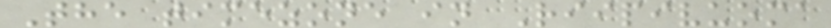The timezone in Riipivuoma
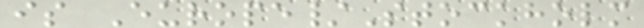is Europe/Stockholm
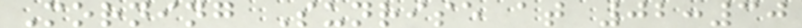Morning Sunrise at 02:30
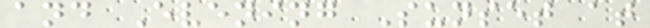and Evening Sunset at
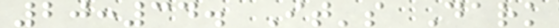20:34. It's Dark
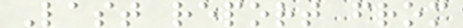Last report from
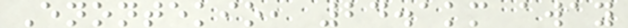Enontekio, 24.1km away
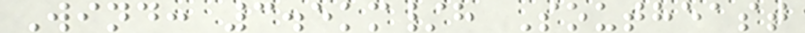Wind: 3.5km/h Southeast
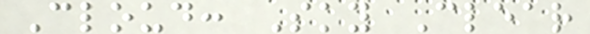Cloud: Sky Clear
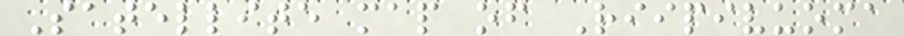Satellite map of Riipivuoma
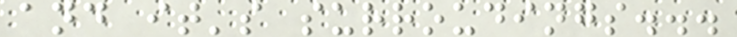and it's surroudings...
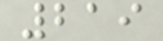219
